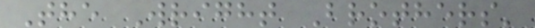The Wright Brothers'
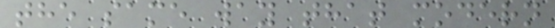the same way that modern
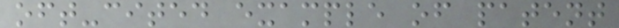oft-cited example of patent
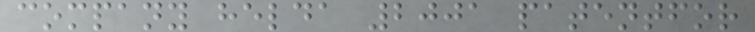company helda 2001 patentfor
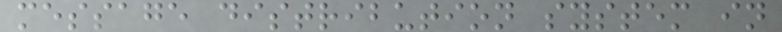message distribution system in
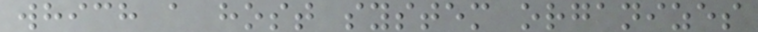which a host system organizes
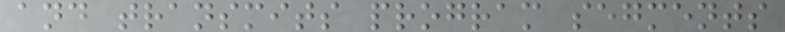and transmits program segments
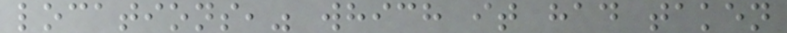locations," which it had taken
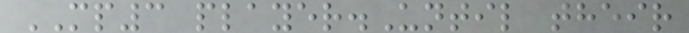MP3 player.Until their
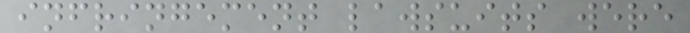infringement lawsuits were
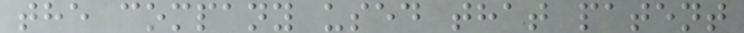the company used that patent
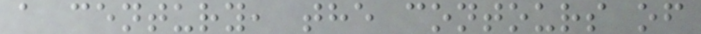a century, the contours of
